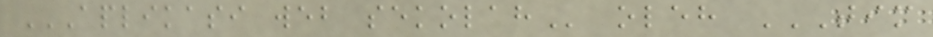APLIKASI WEB SEKOLAH oleh TIM
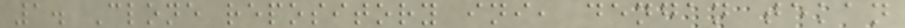1. Clone repository ini, dengan tekan
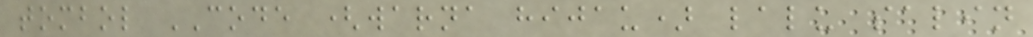tombol CODE (warna hijau) lalu salin
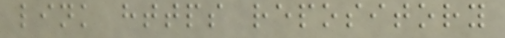link https repository
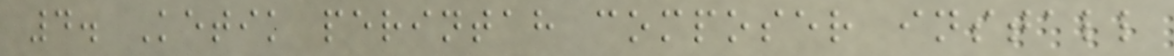4. Ketik perintah composer install
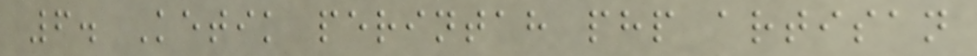6. Ketik perintah php artisan
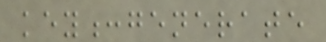key:generate
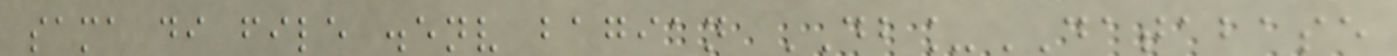sama di file .env bagian DB_DATABASE
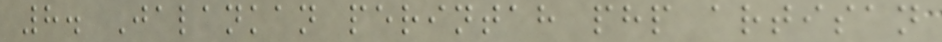8. Jalankan perintah php artisan
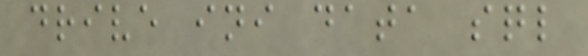drive ini data sql
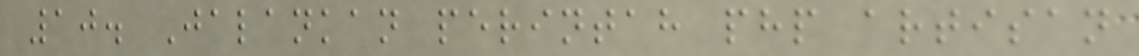10. Jalankan perintah php artisan
